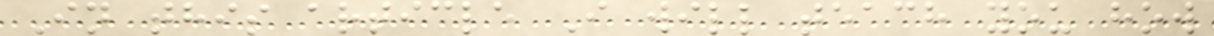In this article I will teach you how
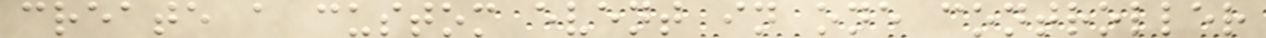create a custom event in one controller
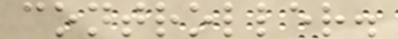controller.
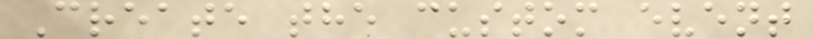Create the custom event
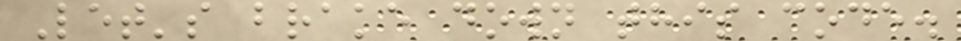Let's brake down this code.
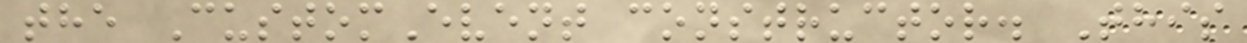the CustomEvent constructor. This
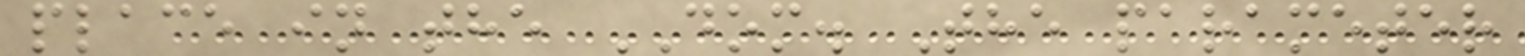place in the DOM. The parameter
